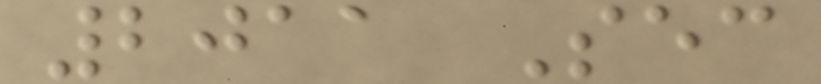2011 Sec
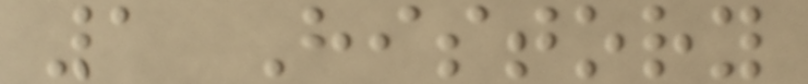1 History
